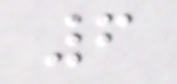6
